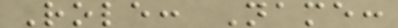Role: Name:
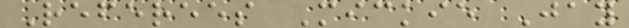Referees Mickie Jay
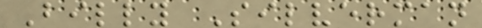Billy Silverman
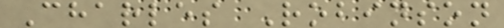Charles Robinson
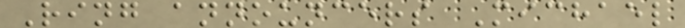Ring announcers Michael
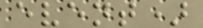event)
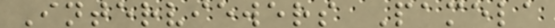Interviewers Pamela
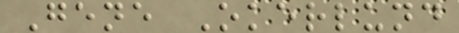Gene Okerlund
